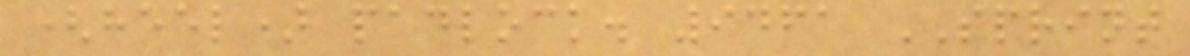(heel) padlock. 9461 SPRINT
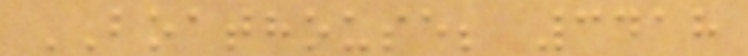BOATHOUSE; 3418
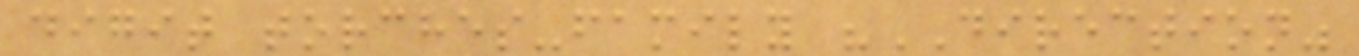digit torches-family "DIRECTION"
